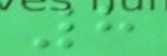8
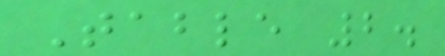Table 2.
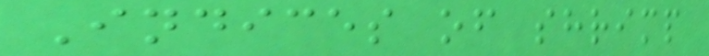Indices of shrimp
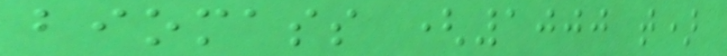biomass (1000 t)
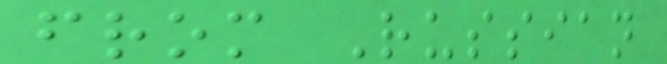from Russian
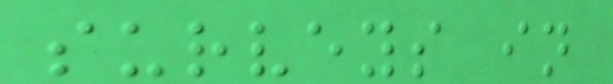surveys in
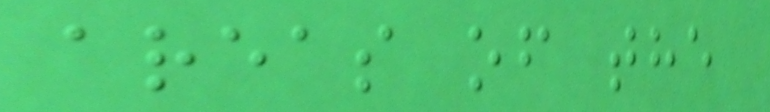areas of the
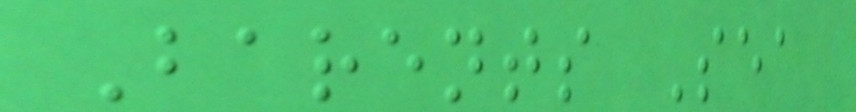Barents Sea
